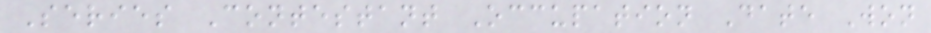Series Contestant Occupation Date Won
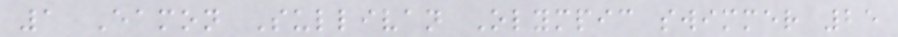1 Eamon Sullivan Olympic swimmer 25
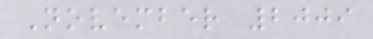November 2009
